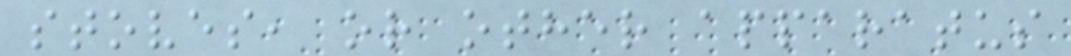stoves, or other apparatus
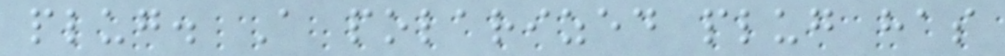plug. A polarized plug has
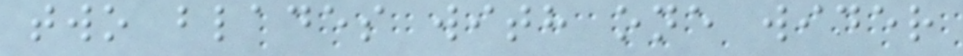two blades with one wider
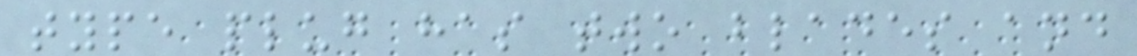type plug has two blades and
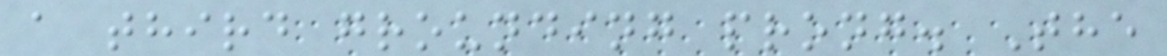a third grounding prong. The
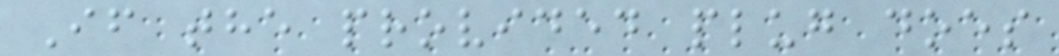If the provided plug does
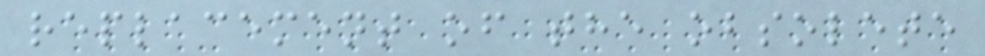replacement of the obsolete
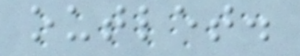outlet.
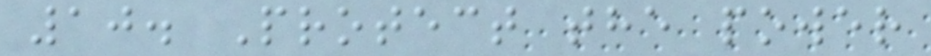10. Protect the power
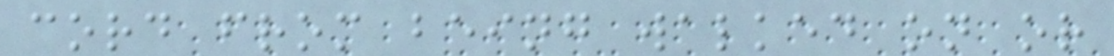cord from being walked on or
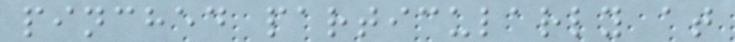pinched particularly at
